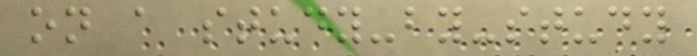on a study-by-study
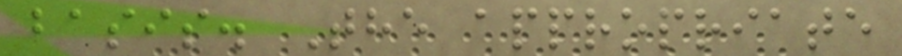basis. The appropriate
